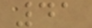41
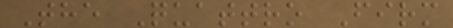The Quattro Firm
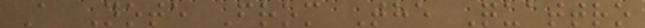A Note From The Quattro
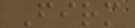Firm
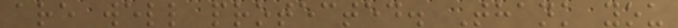are well protected. Thank you
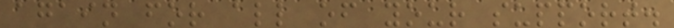again for all of your support.
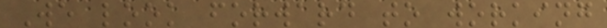We look forward to working
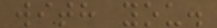with you.
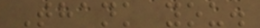Thank you.
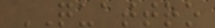QUATTRO
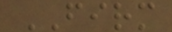FIRM
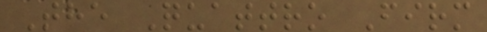The Quattro Firm
